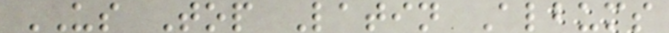US Top Latin Albums
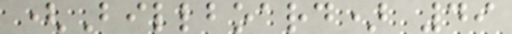(Billboard) 49
